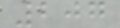207
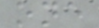one
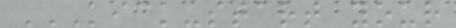KICK-START YOUR
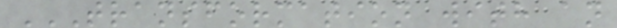TRANSFORMATION WITH AN
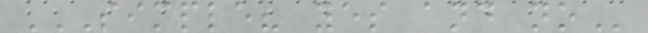SIMPLE? YES AND NO
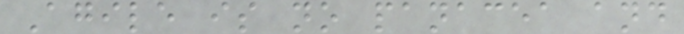Agile is no panacea and
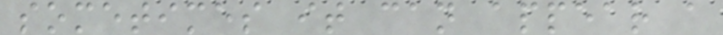sometimes it can appear a
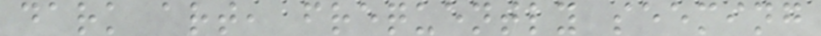dark art, frequently seeming
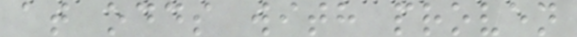at odds with proven
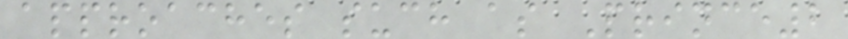approaches such as Prince2
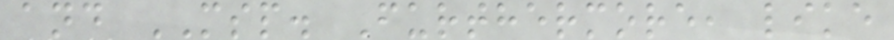and MSP. Furthermore, like
